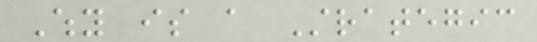Why is a Strategic
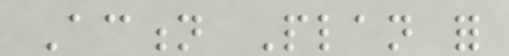Action Plan for
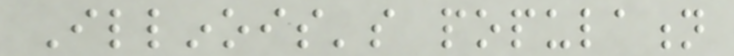Illinois's population
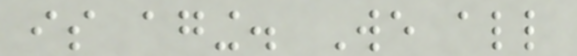is aging. We all
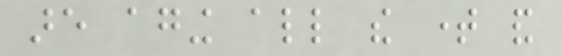are aging all the time and
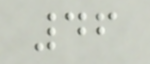46
